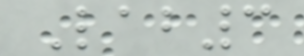Lab3
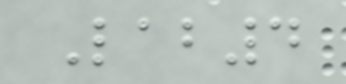Lab4
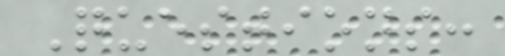Questions:
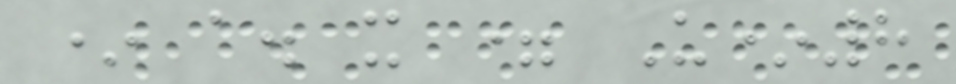* a. x = U*8
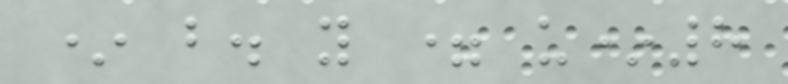* b. y = u*8
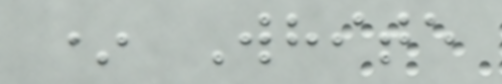* White
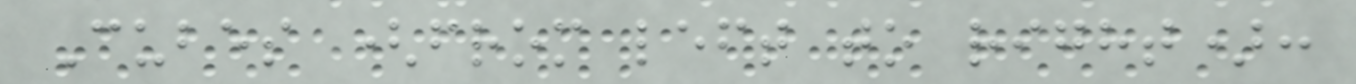Cubes (from left to right):
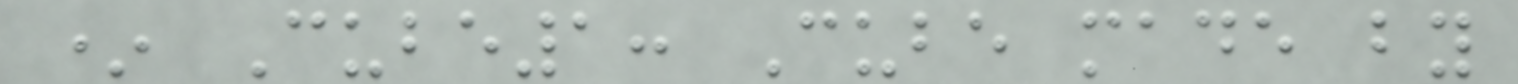* Cube1: Cube made by
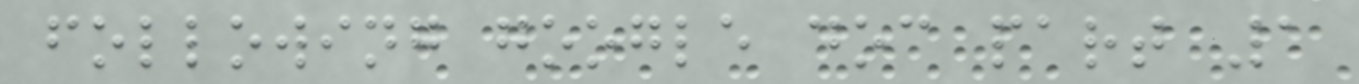following google doc part 1
